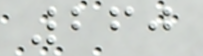260
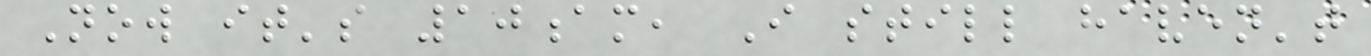Now it's 10am, I still haven't
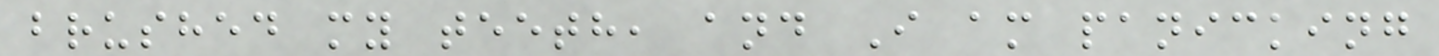brushed my teeth, and I am panicking
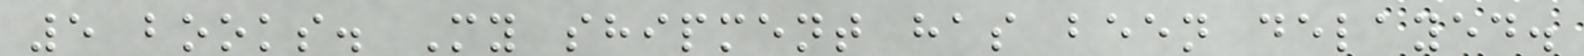5 books. My shipment has been delayed.
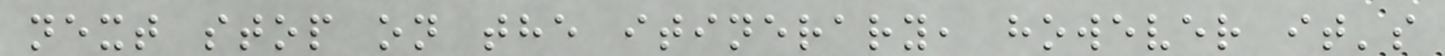next stop on the itinerary, however it's
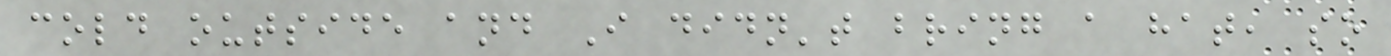cold outside and I didn't bring a hat, so
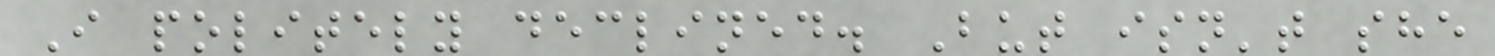I politely declined. But isn't she
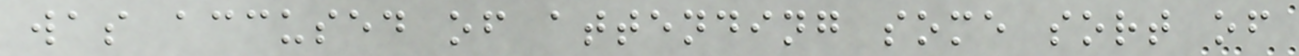was accused of attending some sort of
